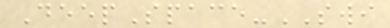DeepSpace-SWI
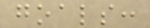goals:
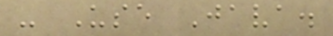- Use Java.
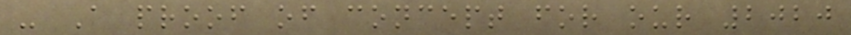- A proof of concept for our 2020
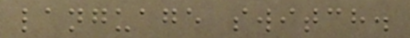language switch.
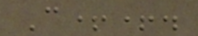C++.
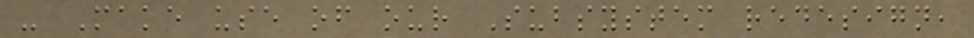- Make use of our Subsystem redesign,
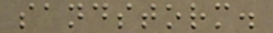sandstorm.
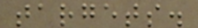targets.
